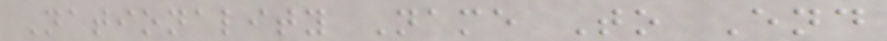Nationality Name To End
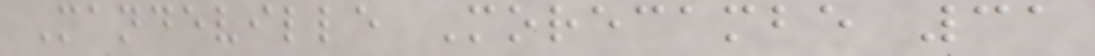Mandeville Morecambe 31
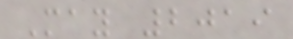May 2019
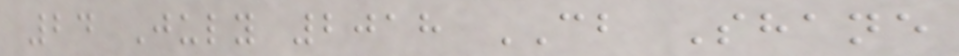24 July 2018 CB Shane
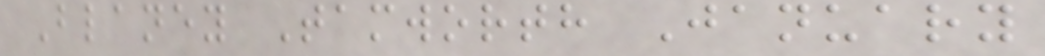Blaney Tamworth January
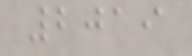2019
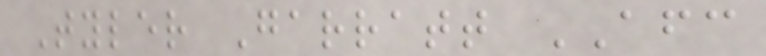Tyler Garratt AFC
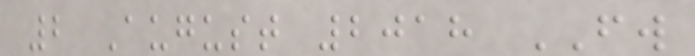2 August 2018 FW
